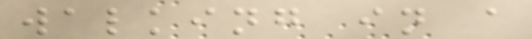walking in a
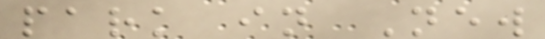park in New
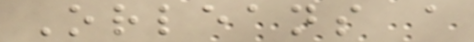Orleans a
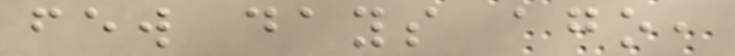few days ago,
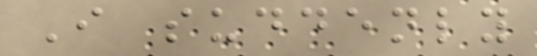I suddenly
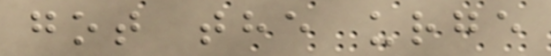got the urge
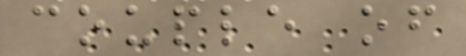couple of
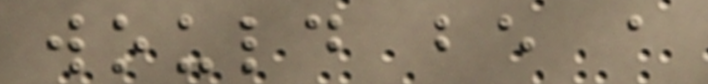would be a
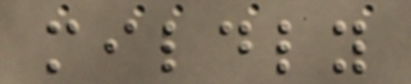mildly
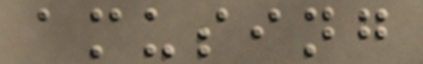amusing
